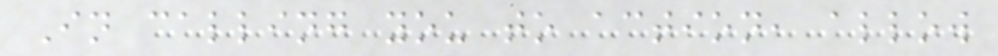In calling you to action, allow
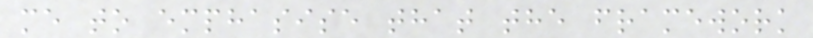me to emphasise that the framework
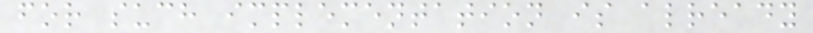for such implementation is already
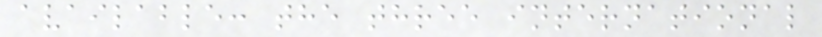available: the three international
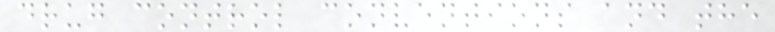drug control conventions and the
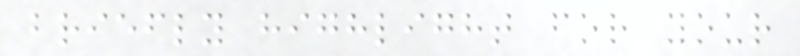briefly highlight for your
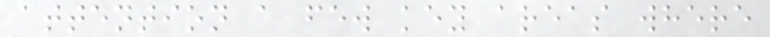attention a few key areas where
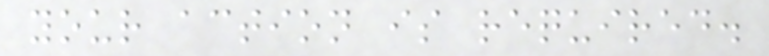your action is required.
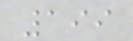199
